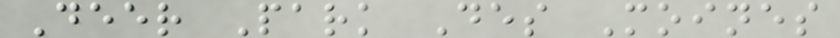Deer Park Des Moines
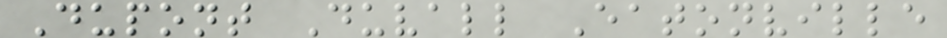Dupont Duvall Eatonville
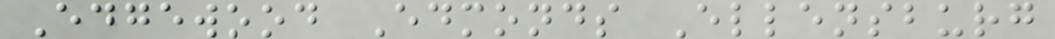Edgewood Edmonds Ellensburg
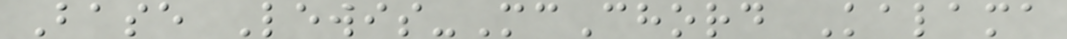Base Lewis-McChord Kalama
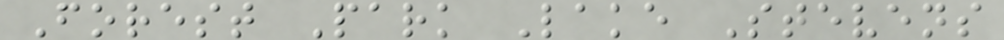Forest Park Lake Stevens
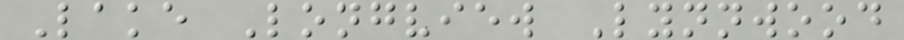Lake Longview Lynnwood
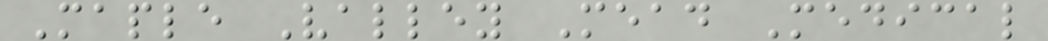Maple Valley Mead Medical
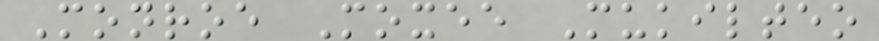Monroe Moxee Mukilteo
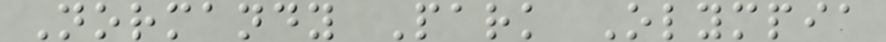Normandy Park Olympia
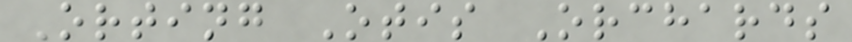Orting Otis Orchards
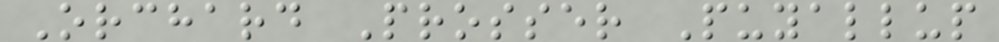Orchard Prosser Puyallup
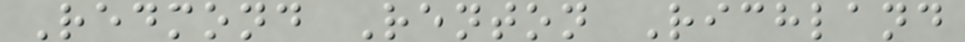Redmond Renton Richland
